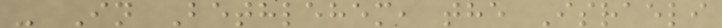- In Bethlehem, the Israeli
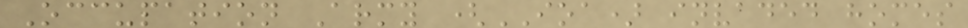Occupation Army (IOA) invaded homes
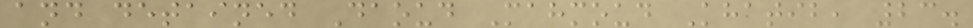and detained Daoud Mahmoud Khatib, 23.
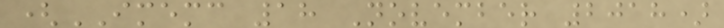(IMEMC 18 November 2018)
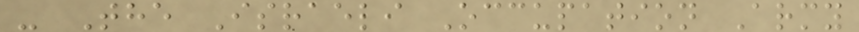- The Israeli Occupation Army
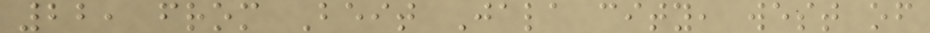22, from Beit Jala city, west of
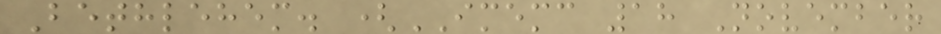Bethlehem. (IMEMC 18 November
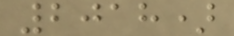2018)
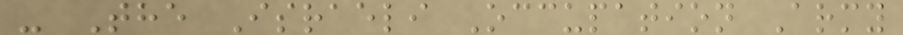- The Israeli Occupation Army
